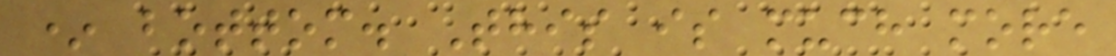* bottom. This is much more
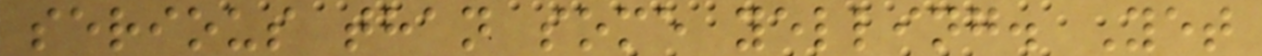serious than some yelling. Yet
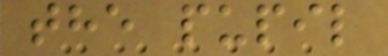the pupil
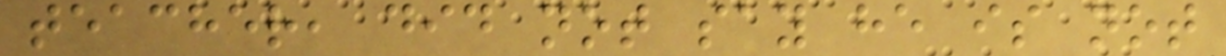teacher, did not say he is not
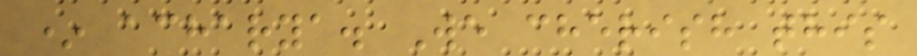* acharya. We cherish this
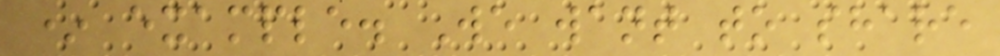* example. We want to share
